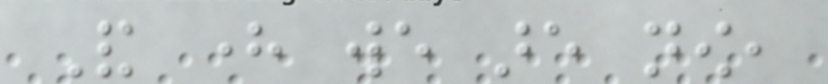And here we are now,
